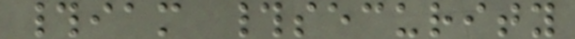#iam #security
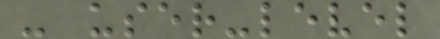- user-level
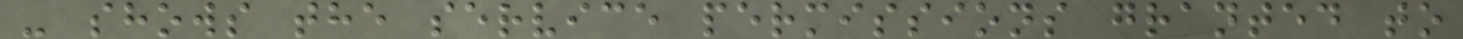- shows the service permissions granted to
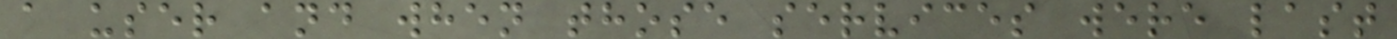a user and when those services were last
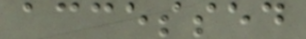accessed
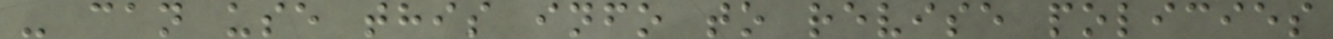- can use this info to revise policies
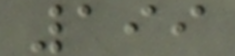199
